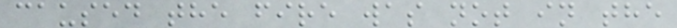caused the fire was not in the
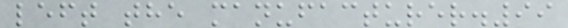left the manufacturer.99
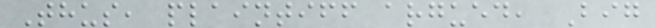Thus, plaintiff argued, Big
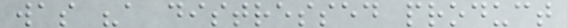was "a distressed product
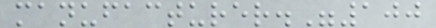manufacturer."100
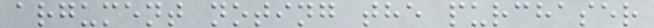argument noting the purchaser
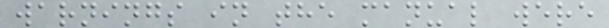warnings in the manual were
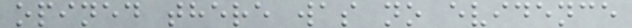opined there was no evidence
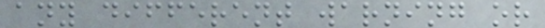any different warning or
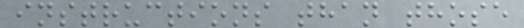instructions than those
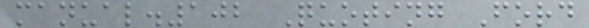manual.102 Quoting Ford
